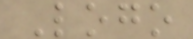Logo
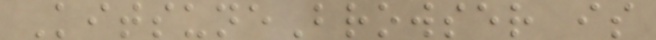KitsuneBrowser is
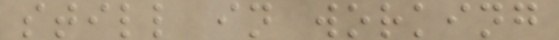still in working
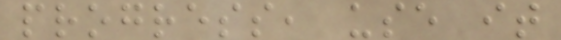progress, use it
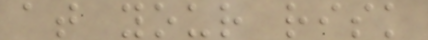at your risk
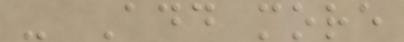- Add more
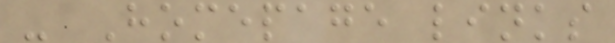- Homepage links
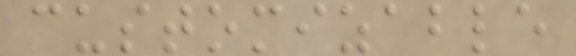customizable
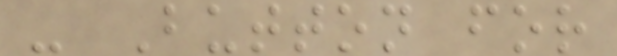- Button for
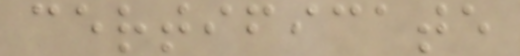certificate
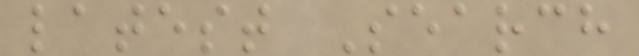latest Search
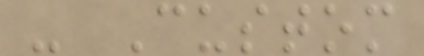- Custom
